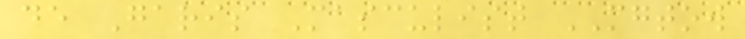de Garis Masculist MGTOW
